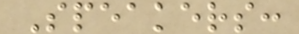Speakers:
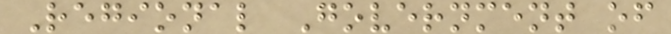Regional Government of
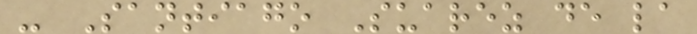- Santiago Suarez de la
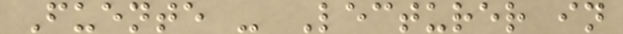Fuente - Lecturer in
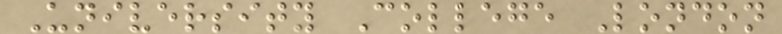University College London
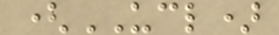(UCL)
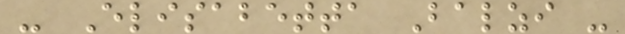- Elisabetta Balzi -
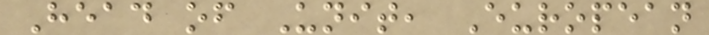Head of Unit, European
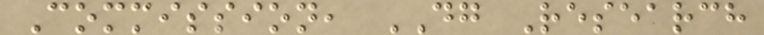Commission, DG Research
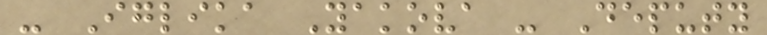- Iglika Yakova - Deputy
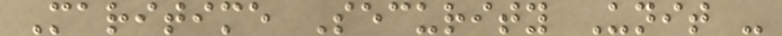Maritime Security Unit -
